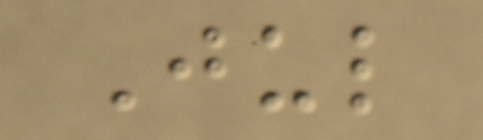Jul
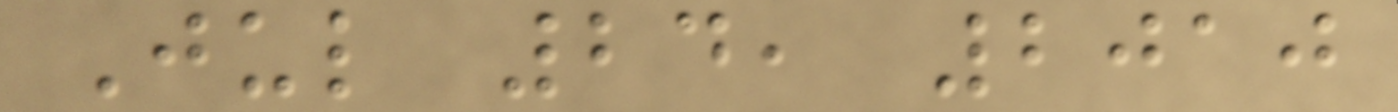Jul 24, 2010
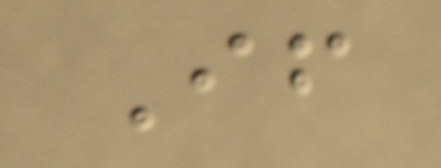If
